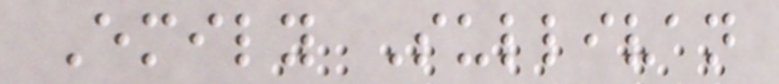Emily Sullivan
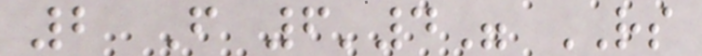2 F 6'4" RS
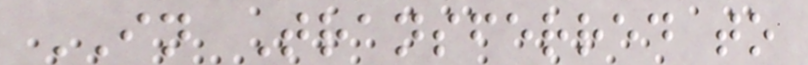IN Transferred to
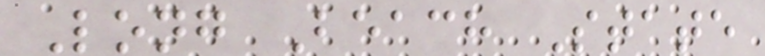Long Beach State
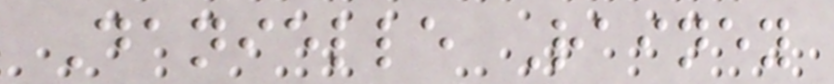Danielle Rainey
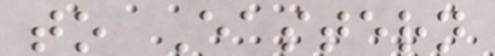to Eastern
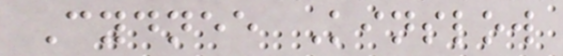Cydnee Kinslow
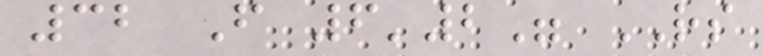32 F 6'2" RS
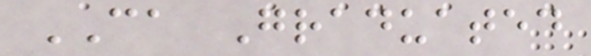CA Graduated
